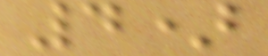4)
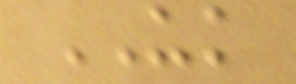UK
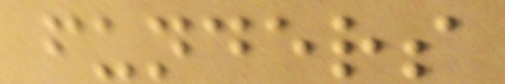funders
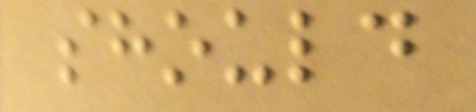should
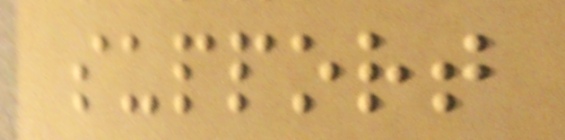support
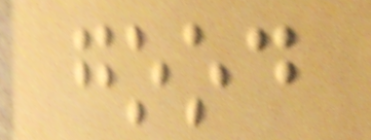good
